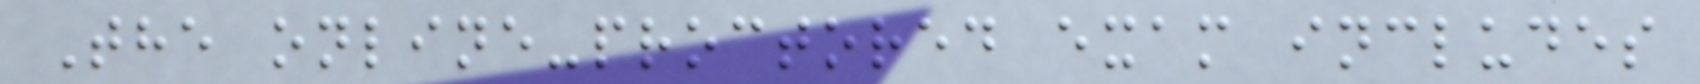The online-proctored exam includes
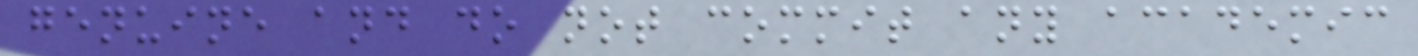genuine and do not commit any academic
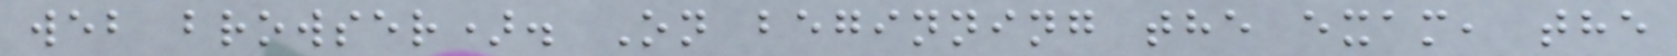web browser). On beginning the exam, the
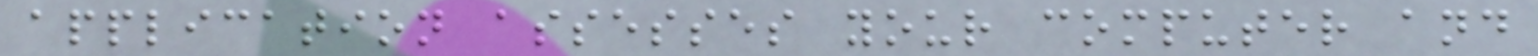application assesses your computer and
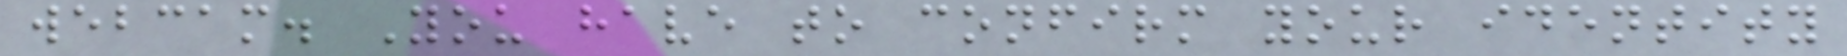webcam. You have to confirm your identity
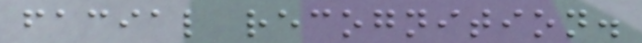facial recognition.
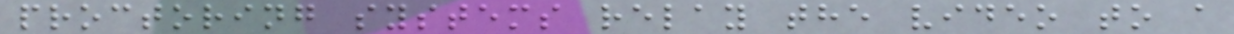proctoring systems relay the video to a
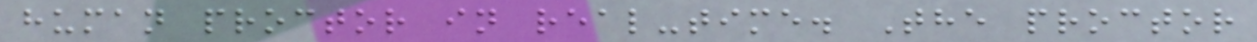human proctor in real-time. The proctor
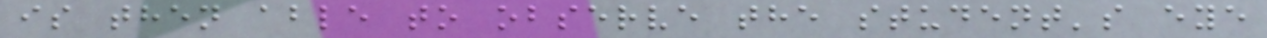is then able to observe the student's eye
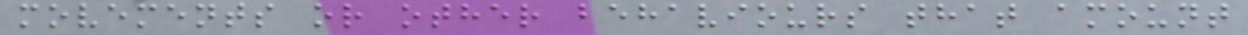movements or other behaviours that amount
